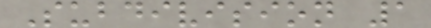Subdivision 1
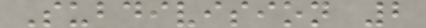Subdivision 2
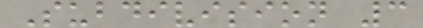Subdivision 3
